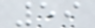59
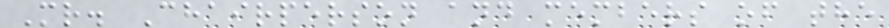Mr. Chairperson and members of the
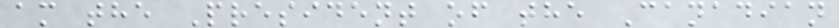am the President of the Canadian
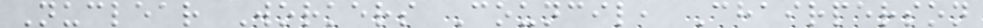Nuclear Workers Council, Chairperson
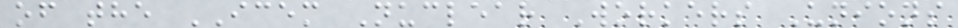of the ICEM Nuclear Workers Unions
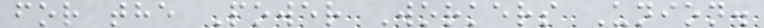for the Power Workers Union.
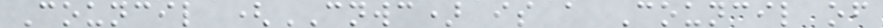Council (CNWC) is a Council of
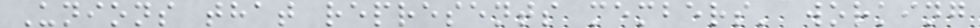Unions that represents members' working
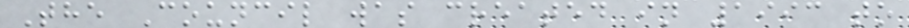The Council was created in 1993 to
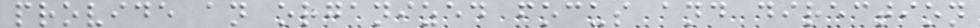provide an organized focus and direction
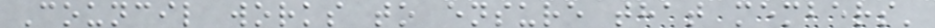Council works to ensure that members'
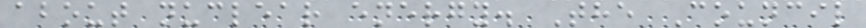about nuclear energy. The Council
